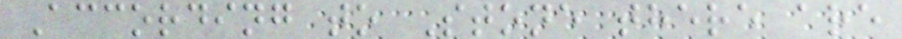According to Stone there are
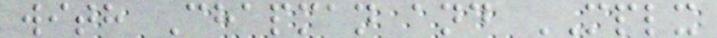with Chapman and MPLX
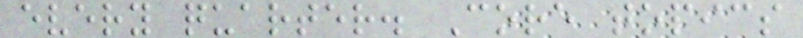every quarter. Core topics
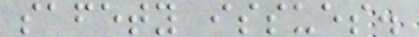safety issues.
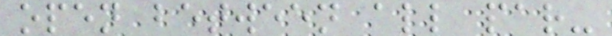open between all par-
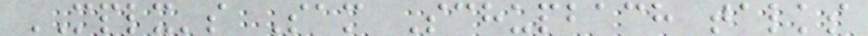MPLX's Sam Schupbach talks
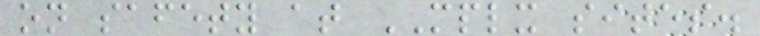on safety at MPLX sites.
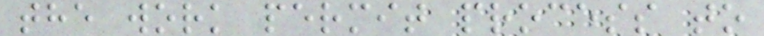the work permit process to
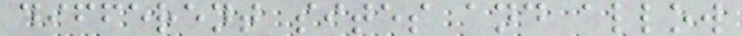different sites and allow
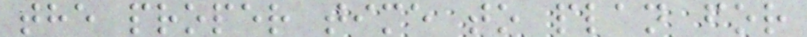the proper time to plan for
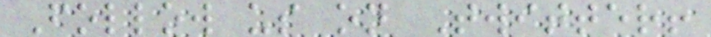Follow us on Twitter!
